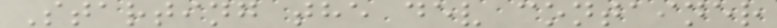Starting the dev container
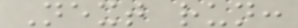Next run:
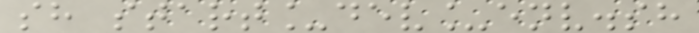sh start_dev_env.sh
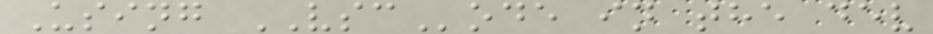Using VSCode in the dev
